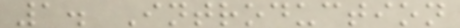1. Introduction
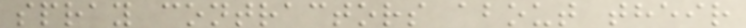spray contractors about their
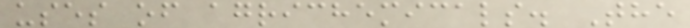uses of agrichemicals. The
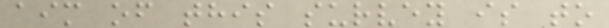aim of this survey is to
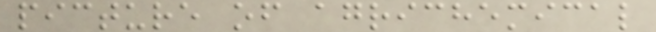picture of agrichemical
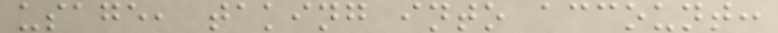usage, taking into account:
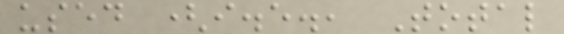used (i.e., Total
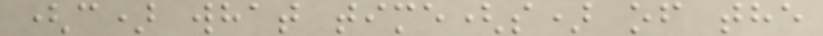(c) what time(s) of the
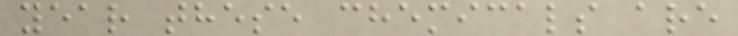year these chemicals are
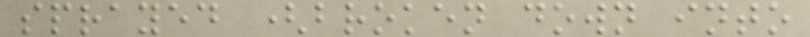sprayed (broken down into
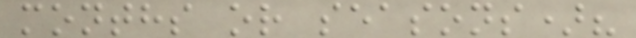months or seasons)?
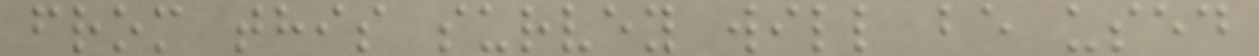from this survey will be used
